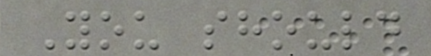You should
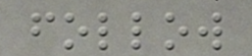follow
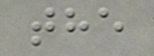the
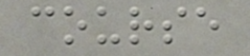course
